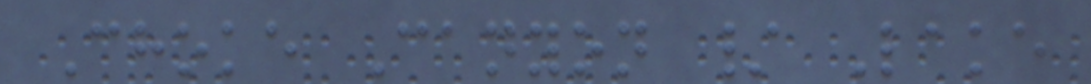Choke Canyon / Lake
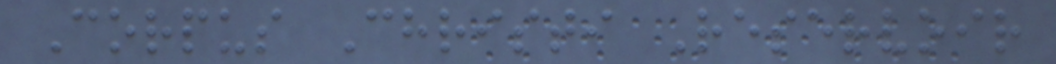Corpus Christi Reservoir
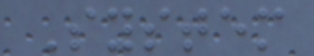System
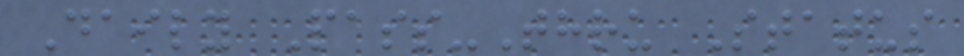Daily Pass-Thru Status
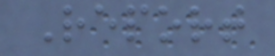Report
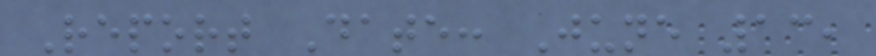Report Date: June 13,
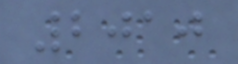2010
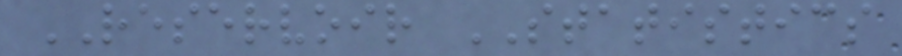RESERVOIR STATISTICS
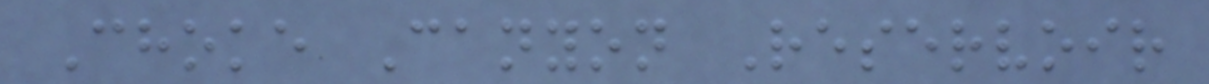Choke Canyon Reservoir
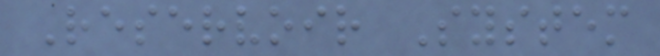Reservoir System
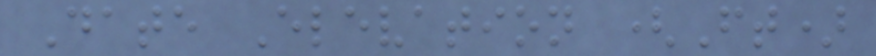Date Elevation (Ft)
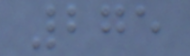275
